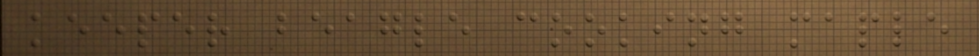keeper beagle cooking maple
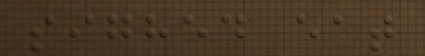sighed eat
